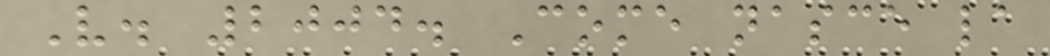V. 2004. Come nasce la
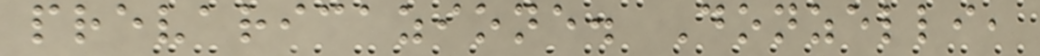prevaricazione. Donzelli,
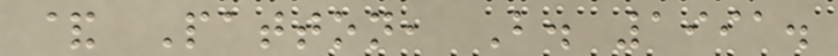& Patton, B. 1991.
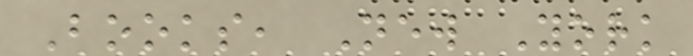Books, New York
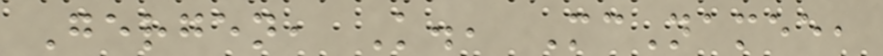Gergen, K., McNamee,
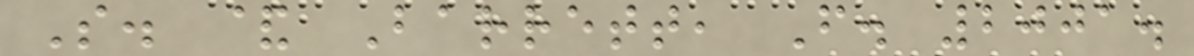S. & Barrett, F. 2001.
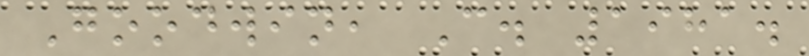Goodwin, C. 1981.
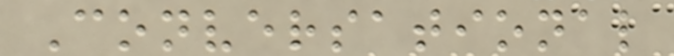Conversational
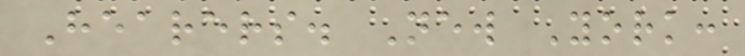Hearers. New York:
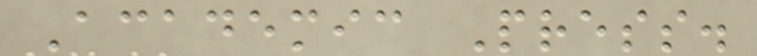Academic Press.
